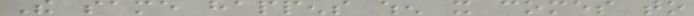The same happens when it comes to
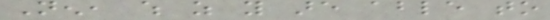Nen, which as you are able to
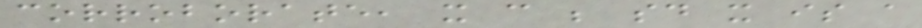corroborate, it can be said it is a
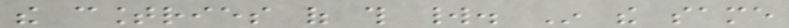the countries of this world. In the same
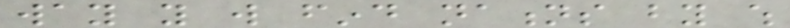way you will find nations by which
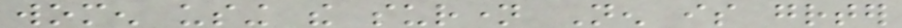women using the surname Nen is greater
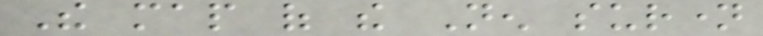The map of the Nen surname
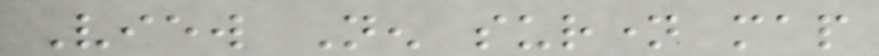View Nen surname map
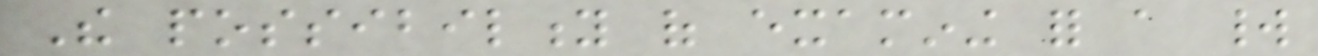The possibility of examining for a world
